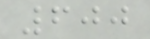600
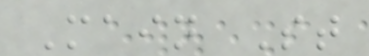Main St
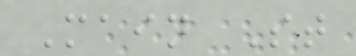Main St
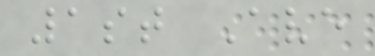1st Ave
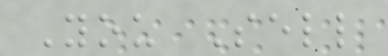You Sell
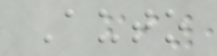Auto
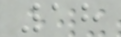18
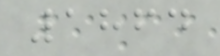1864
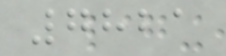7821
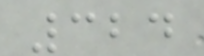324
